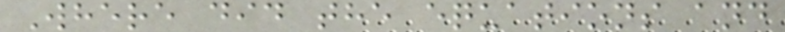Where did the equations and
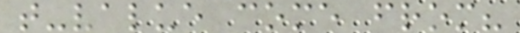t-value come from?
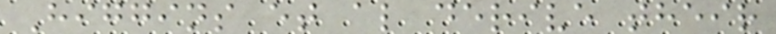Higgins et al derive their
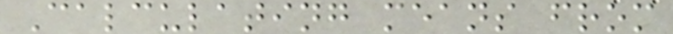Calculating means from
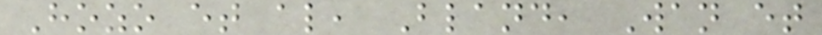Hozo et al, Bland, Wan et
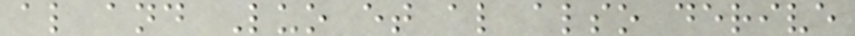al and Luo et al also derive
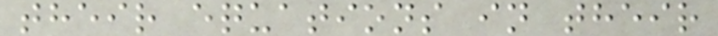their equations in their
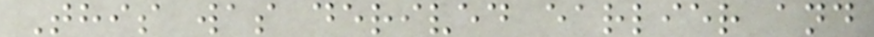This was derived earlier and
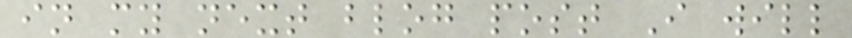in my next blog post I will
